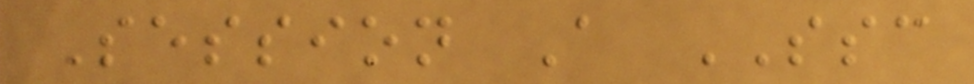Session A SSC
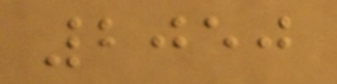2050
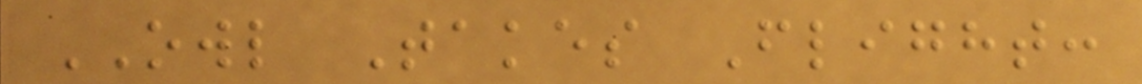OWL Takes Flight:
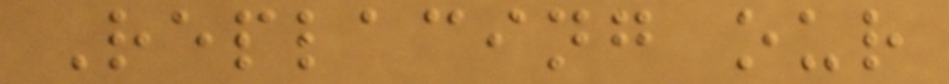Replacing our
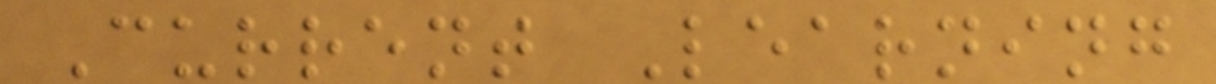Current Learning
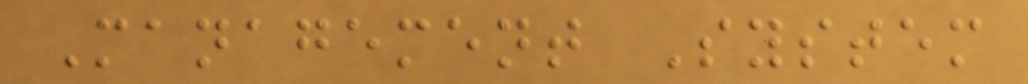Management System
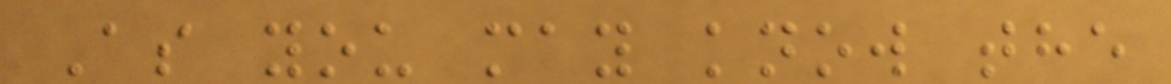As you may know the
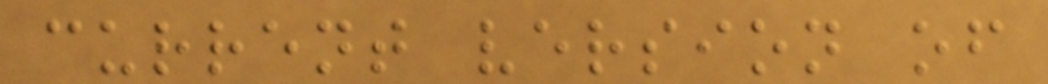current version of
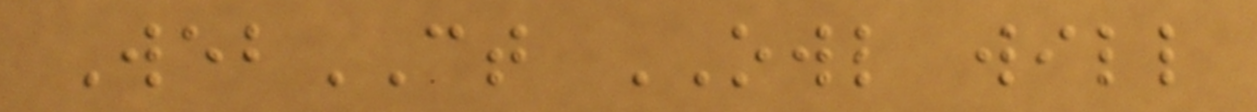WebCT OWL will
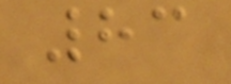83
